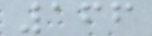166
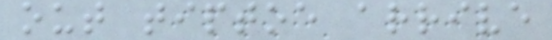out tiptoe arrive
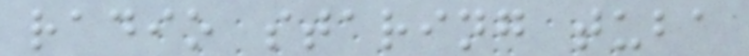radio staring tuba
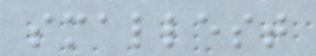smallest
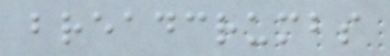breadcrumbs
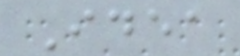Idea
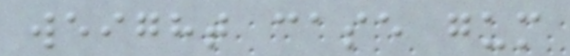weight case gum
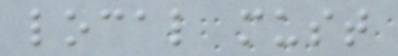local must
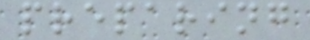preparing
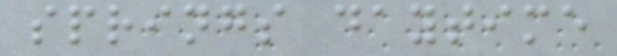springs daytime
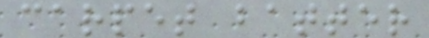carpet batter
